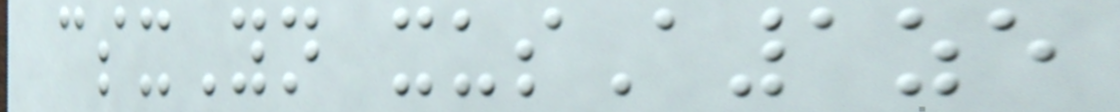csxYn xusA1ze
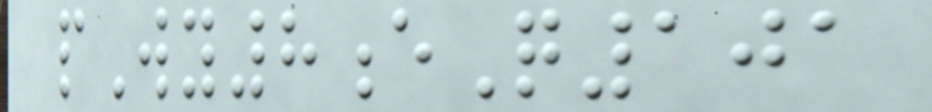pWy8eQ101
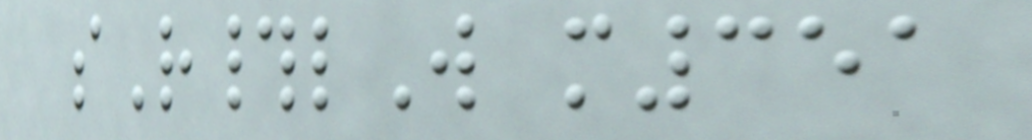sR#lW m351
